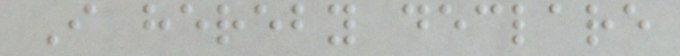I hereby declare
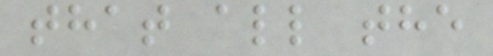that all the
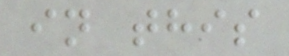in this
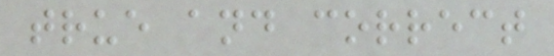true and correct
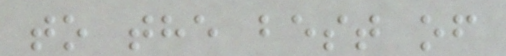to the best of
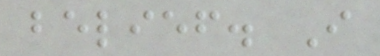belief. I
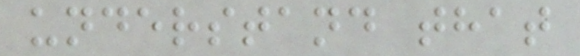understand that
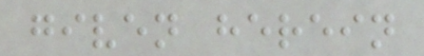given herein
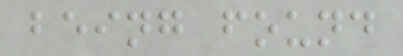being found
